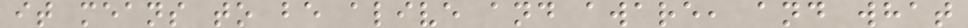it means to be alive and aware, and what
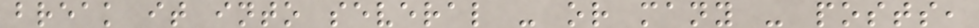break it into several - or many - posts,
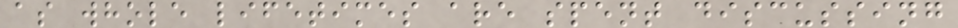as whole lifetimes are spent discussing
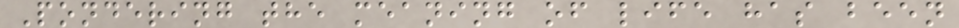Pondering the meaning of life has been
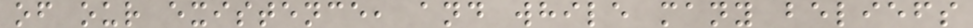of our existence, and while many beliefs
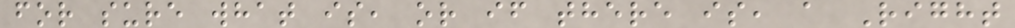for sure what is, or if there is, a Right
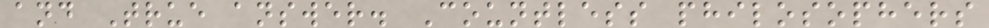and True answer. Countless philosophers
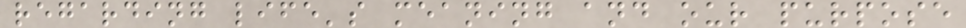regarding life's meaning and our purpose
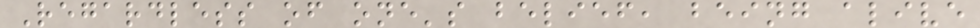Regardless of one's belief, being alive
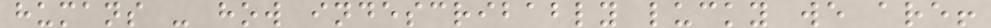humans - how indescribably lucky we are!
